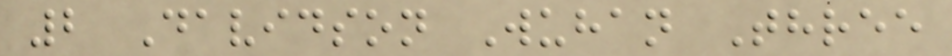2 Davidson Wuhan Three
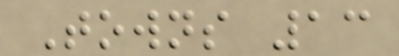Towns 13
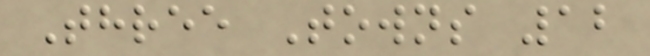Three Towns 12
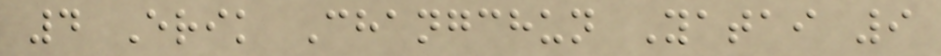4 Erik Changchun Yatai 9
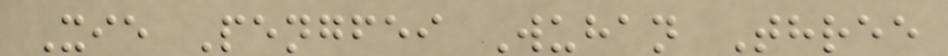Xie Pengfei Wuhan Three
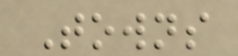Towns
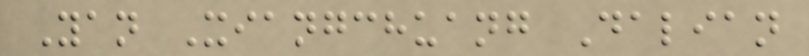Yan Xiangchuang Dalian
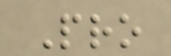Pro
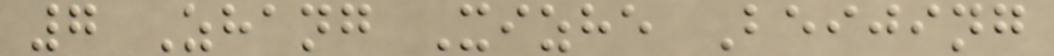7 Zhang Xizhe Beijing
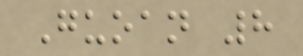Guoan 8
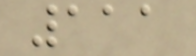111
